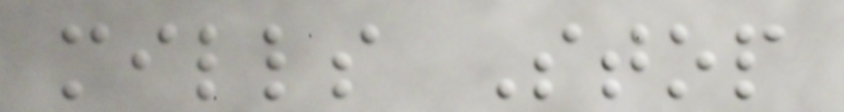mills Stop
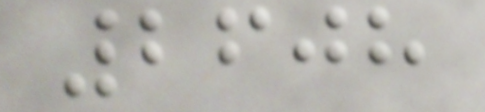2608
